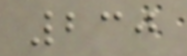230
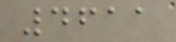4611
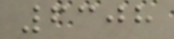6308
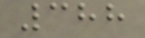388
